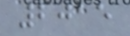2015
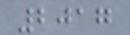2017
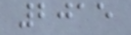2015
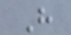H
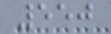550
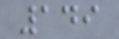149
